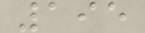195
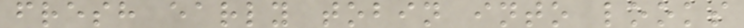fresh early tobin into looks
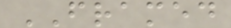FRAMED
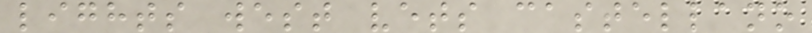lights west vets castellano
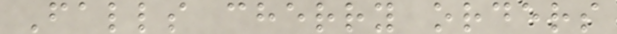Falls cherry orders
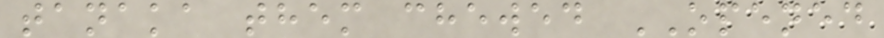tanaka them chewed OPENED
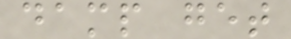damp get
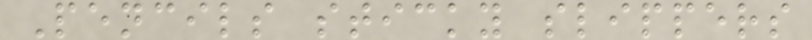Pencils sticky slippers
